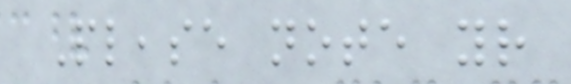Please note your
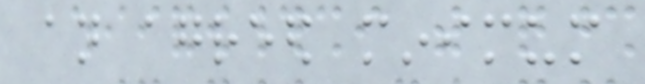an agreed minimum
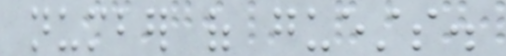number of guests.
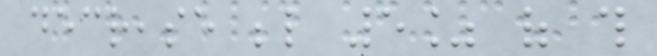decrease below 5% of this
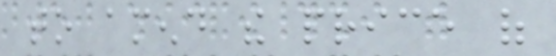to amend the price of
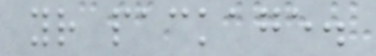your package.
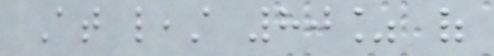At least 80% of
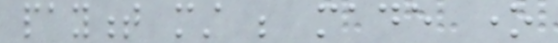payment must be made one
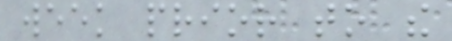week prior to the
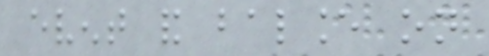event and balance on
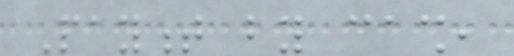Payment by cash,
